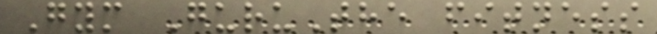Gym GuruThe fitness
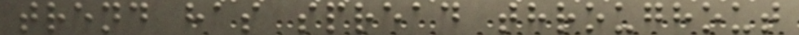trend has spread throughout
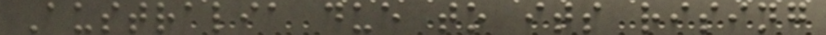Australia due to its rising
